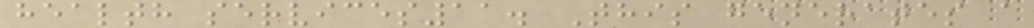health services11. This generates a
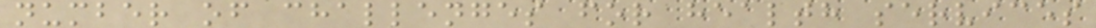number of challenges for health services
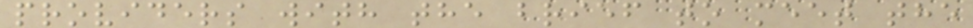providers with the brief to meet the
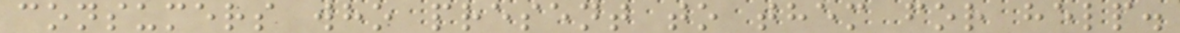consumers who present to them for help.
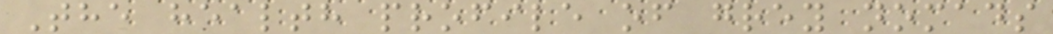The health profile of grey nomads
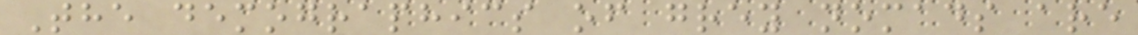The demographics of grey nomads are
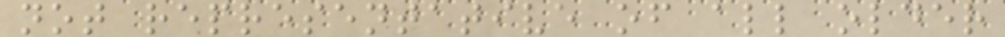not representative of all older
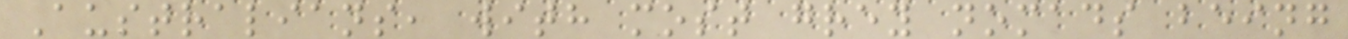Australians, with most grey nomads being
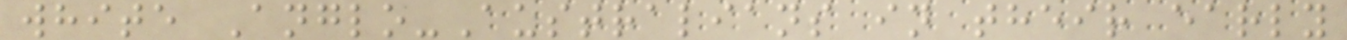white Anglo-Australians in their early
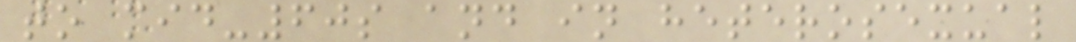to mid-60s and in heterosexual
